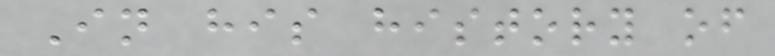In his history of
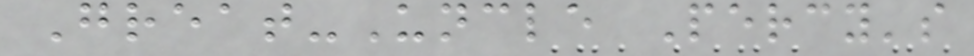Great-Uncle Percy's
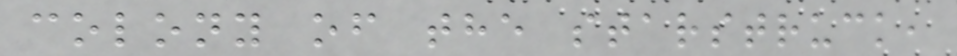colony of the starstruck,
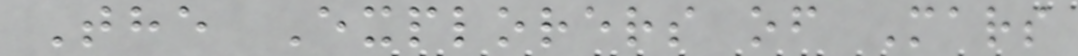The Explorers of Mars
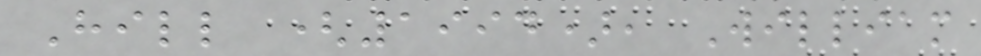Hill (1994), William
